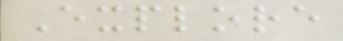Explore
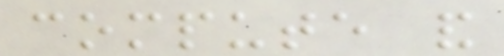compute and
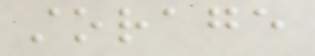storage
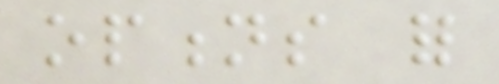options for
